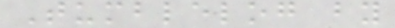Tumblelog by
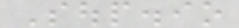Soup.io
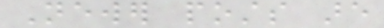Newer posts are
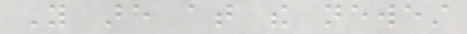You are at the newest
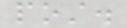post.
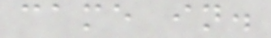came in.
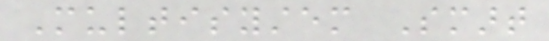Multisystem Smart
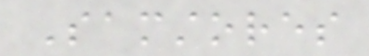Samstores
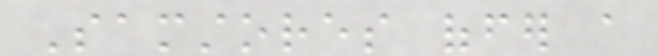Samstores offer a
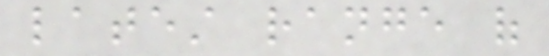latest range of
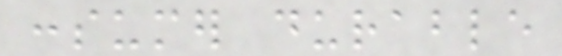consumer durable
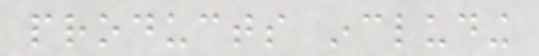products including
